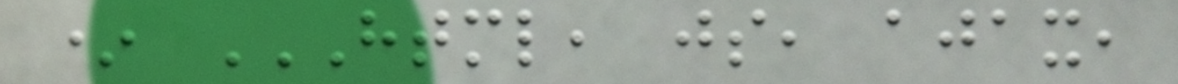* HTML, JS, AJAX,
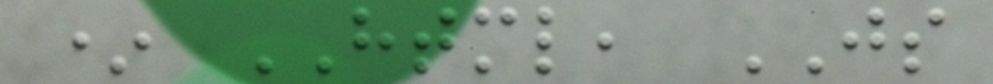* HTML, JS
